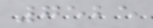7525
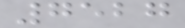7527
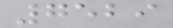7529
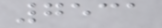7531
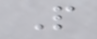P
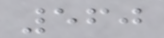560
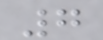7
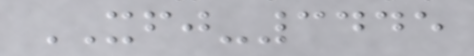XFJ-3445
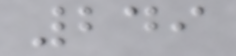249
